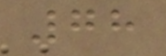78
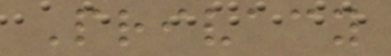Privacy
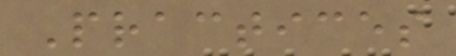Practices
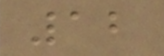12
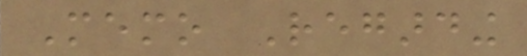Memo Regarding
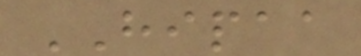HIPAA
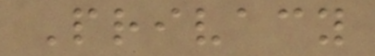Privacy
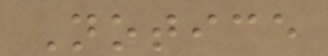Notice
